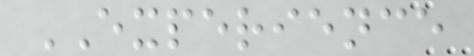EXPERIENCE
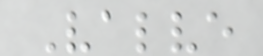Valve
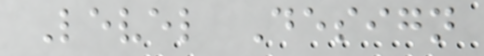Level Design
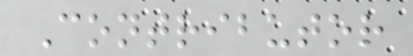Contributor
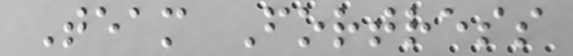Team Fortress
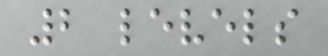2 levels
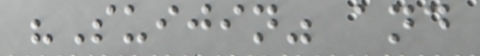"Suijin" and
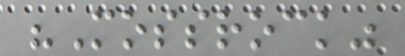"Mossrock"
